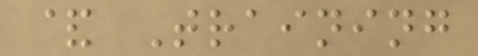& Training
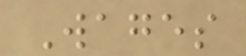Wages
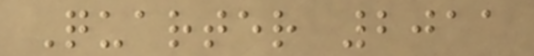Quarter 2011
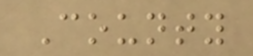County
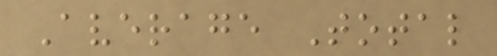Average Total
